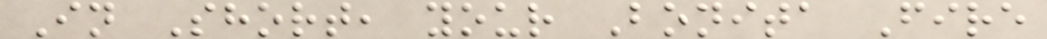In Short, your Bonita Fire
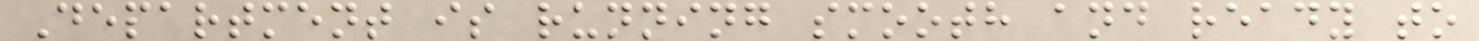Department is running smooth and ready to
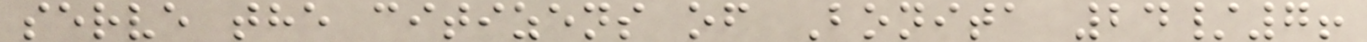serve the citizens of Bonita 24/7!
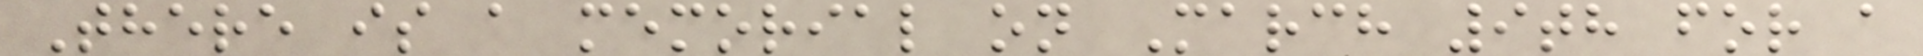There is a memorial on March 9th for a
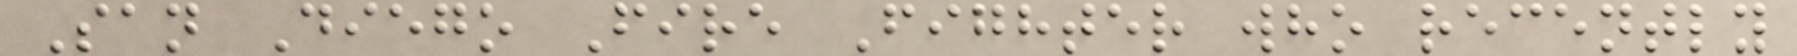San Diego Fire Fighter who recently
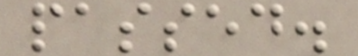passed.
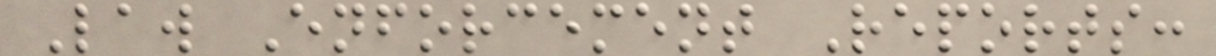Law Enforcement Reports:
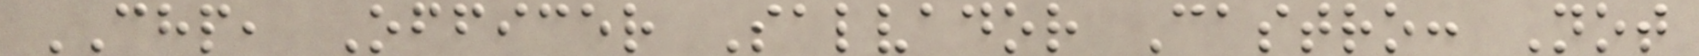CHP, Officer Salvador Castro: Not
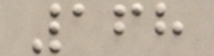168
